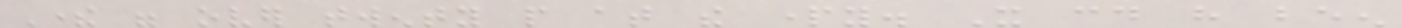There were over twenty people at the party. It could have been
